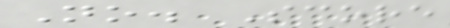No. Score
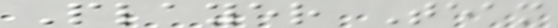Player Team
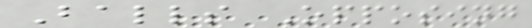Balls Opposing
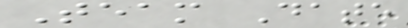Team Date
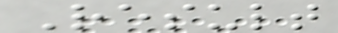Result
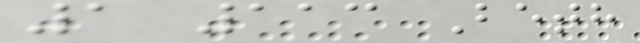1 113 Beth
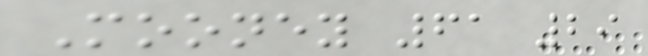Mooney 61 29
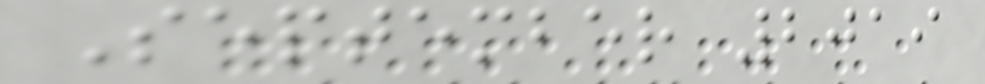September 2019
